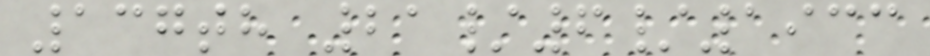137th 21/6/1933
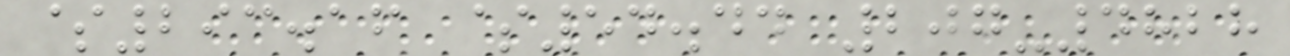$293.16 $54.44 207-4828
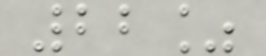22%
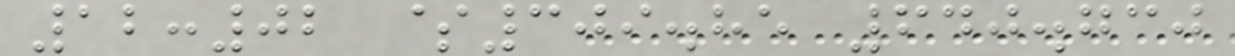12:02 $309.85 640.730
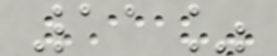11%
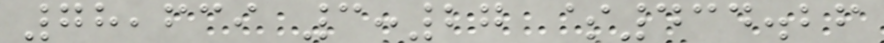78,639 3:27 $434.26
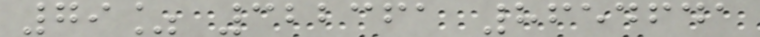79% 322361 8654641
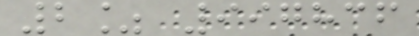2% 997836
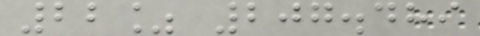22% 207.489
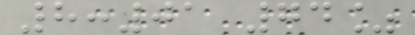8:01 74%
